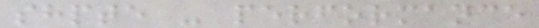shpte - performance
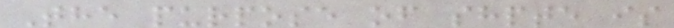The purpose of shpte is
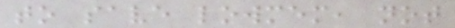to save lowmem, not
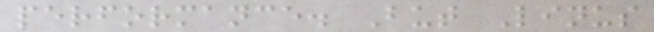performance. But Linus
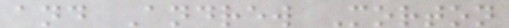and Andrew Morton
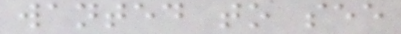wanted to see
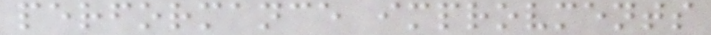performance improvments
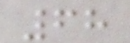68
